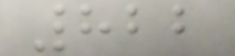822
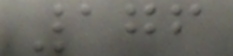176
